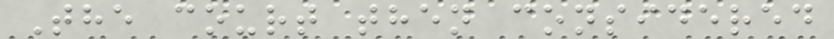The court then considered
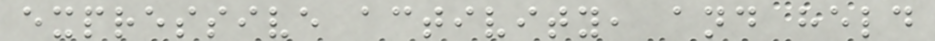expressive activity, and held
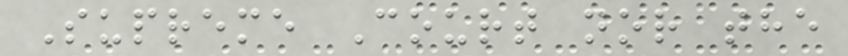Supreme Court nor the
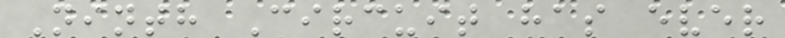Ninth Circuit has ever
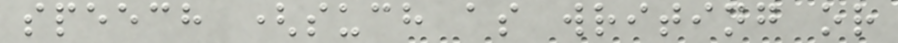speech (such as writing or
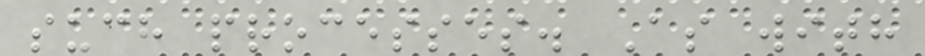such processes. As with
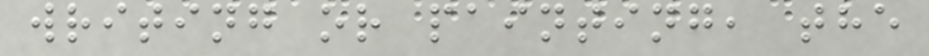writing or painting, the
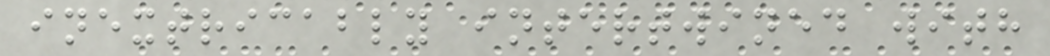inextricably intertwined with
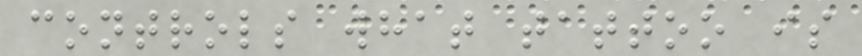controls what tattoo is
